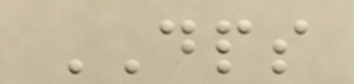DPS
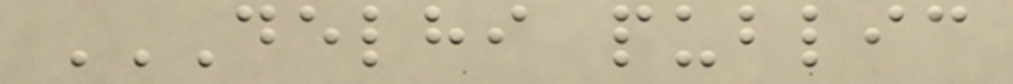DELHI PUBLIC
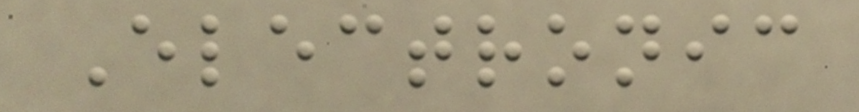Electronic
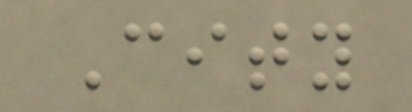City
